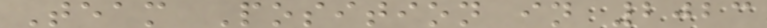Team Position in 2023
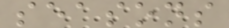seasons
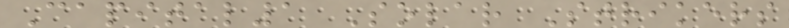Capital1 Solar Strikers
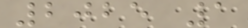2025 1
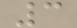3
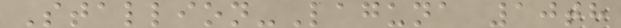Stallion-Laguna 10th
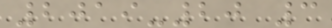2019-20 3
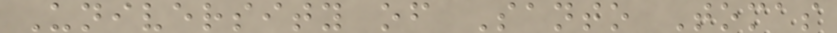University of Santo Tomas
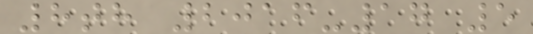8th 2016-17 5
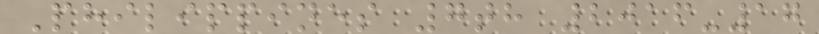Philippines 7th 2016-17
